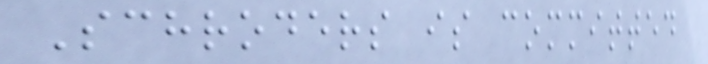Schroders is committed
